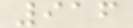916
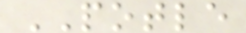POTLE
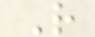R
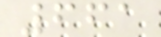661
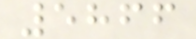5866
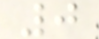0
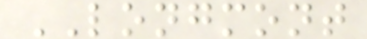LONGMONT
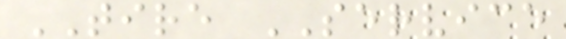TIRE SERVICE
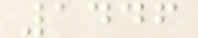1446
